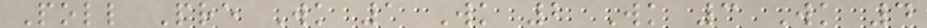Poll Pre Wk 1 Wk 2 Wk 3 Wk 4
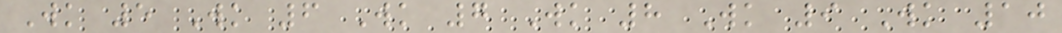Wk 5 Wk 6 Wk 7 Wk 8 Wk 9 Wk 10
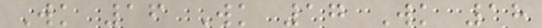Wk 16 Wk 17 Wk 18
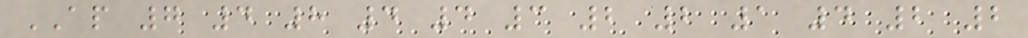AP 7 4 8 4 4 3 2 2 1 4 2 2
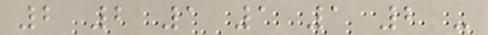2 2 1 1 1 2 -
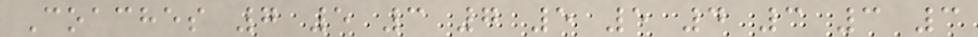Coaches 7 5 3 7 5 5 4 3 3 3
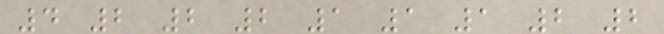4 2 2 2 1 1 1 2 2
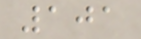101
